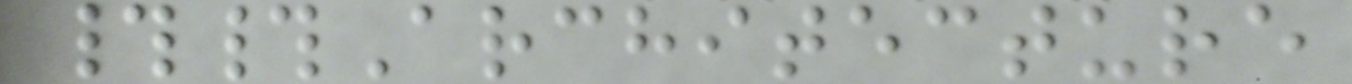##Architecture
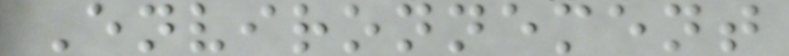Environnement
